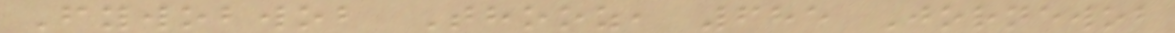Fywobwob Thooz, 685 Jornewob
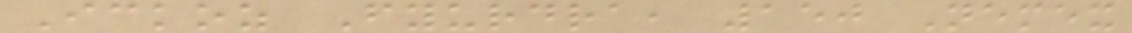Ickoz Fyurdra, 150 Nemex
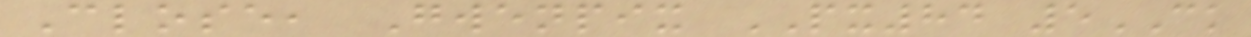Close, Gwenpix PX84 5CK
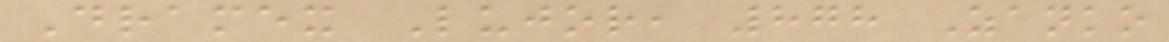Dramex Lujor, 878 Zanko
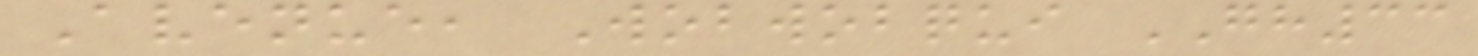Avenue, Wobwobqui GH33
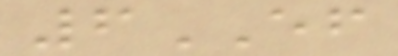6EF
